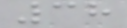38
